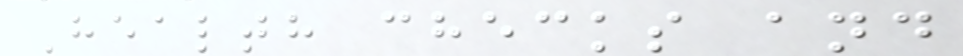Health checks and
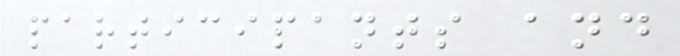participants and
